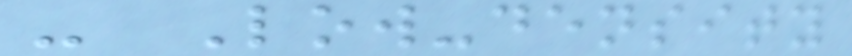- Low-density
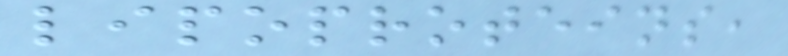lipoproteins,
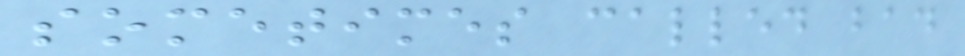sometimes called bad
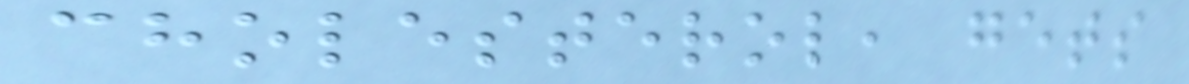cholesterol, gets
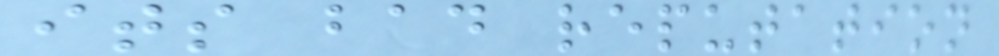its bad reputation
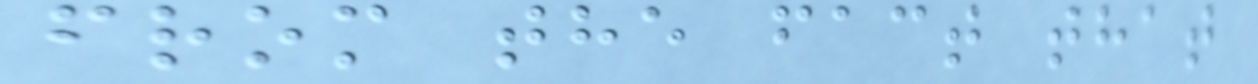from the fact that
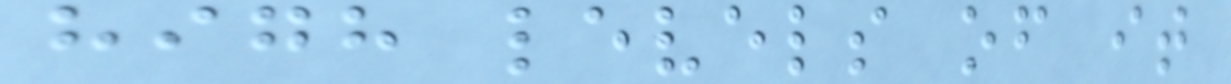high levels of it
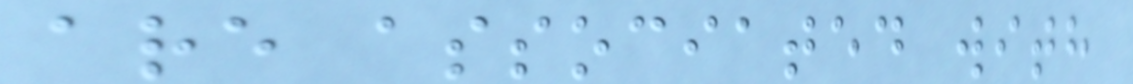are associated with
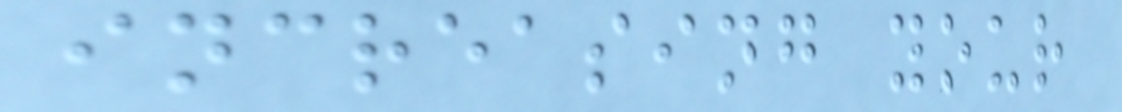increasing your
